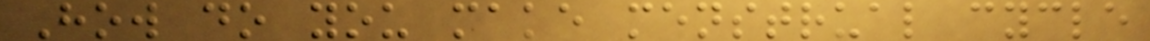How do you make menstrual cycle
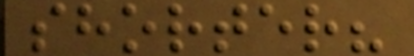shorter?
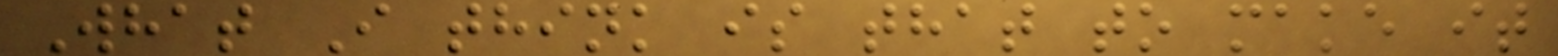What I think is that to make it
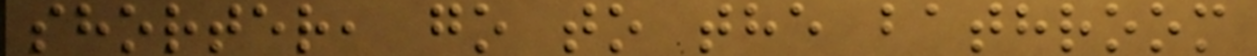shorter, go to the bathroom
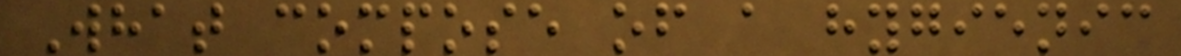What compose of a hygienic
